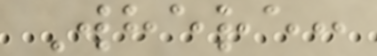Where:
